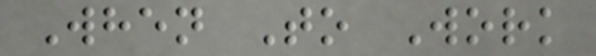When To Work
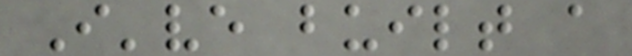I've built a
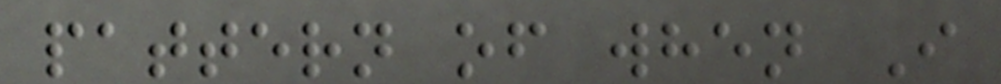pattern of when I
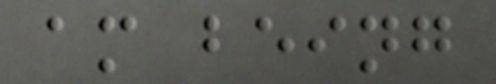am being
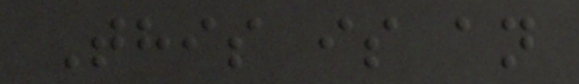This is an
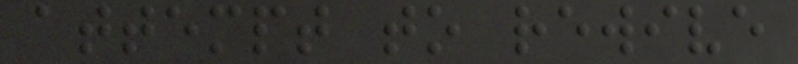attempt to rewive
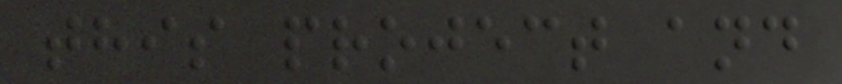this project and
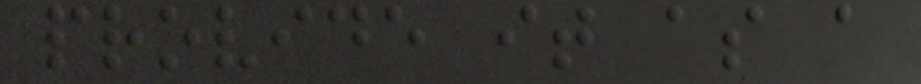provide it as a
